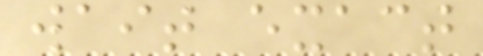wait exact
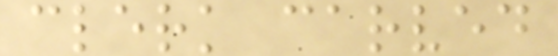clerk carved
